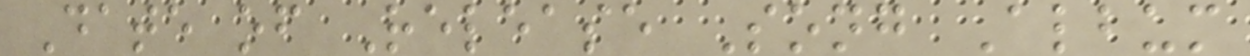Date of Release Song Album
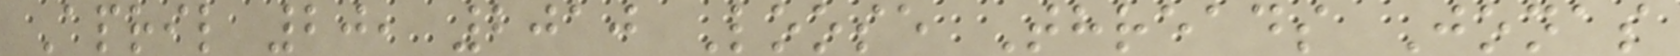April 20, 2010 Loose Threads Jonas
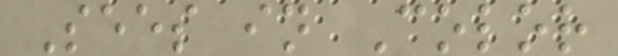Sees in Color
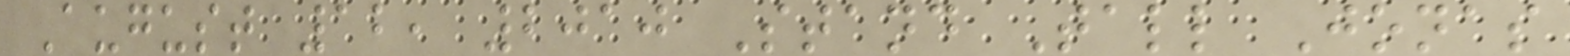August 12, 2010 Stand Tall Jonas
